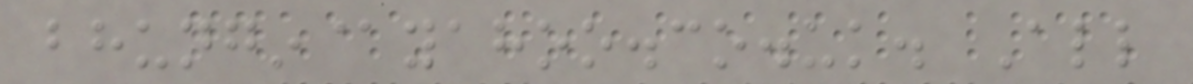bhungin@yahoo.co.uk. All
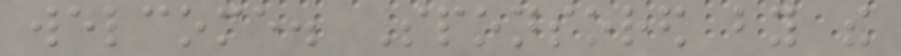welcome. Sponsored by the
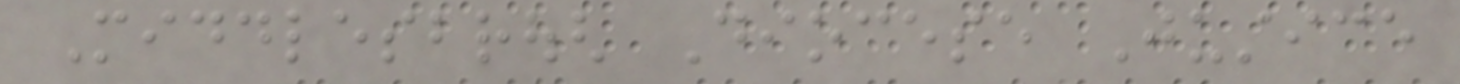Middlesbrough Diocese Justice
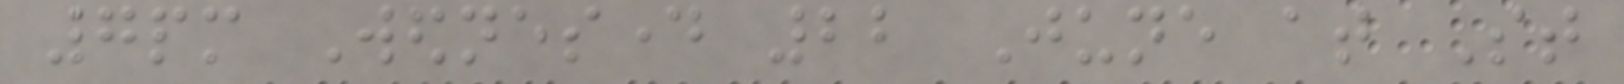7pm Wednesday 22 June at St
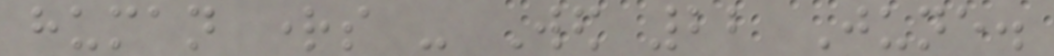human rights - Wed 22 June.
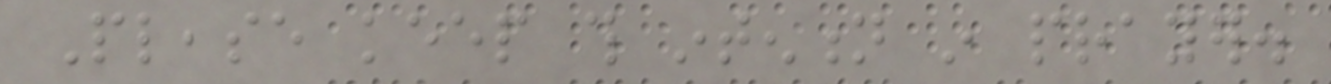Please keep this intention in prayer.
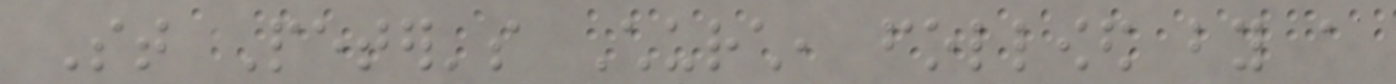St Peter's Church, followed by a
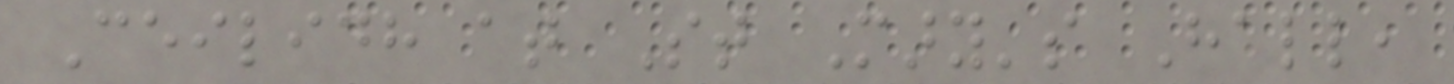Ceilidh at St Mary's Hall,
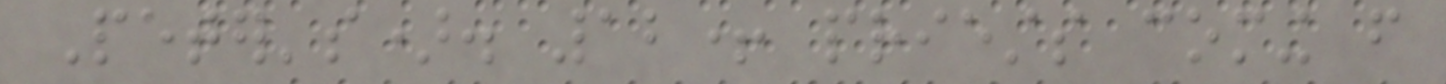Peter's). 12+ priests coming from
